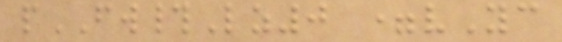pFW#Lz0 =vYc
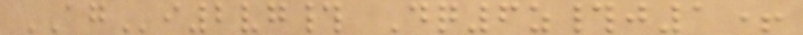AGi2vg# Dq6z#j1+
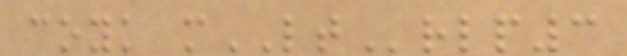coyk mLTrlp3
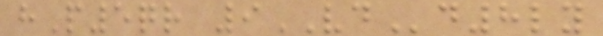hP5qr 9VDd8ly
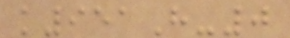k951H-0
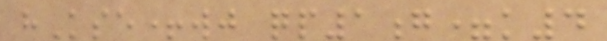hKse+wj qp1g=k4
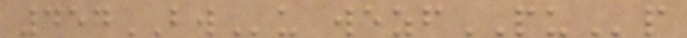454BWu wezfPUp
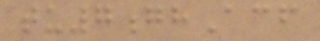tu7ghAcf
